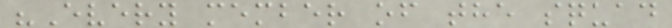"Every member of the squad
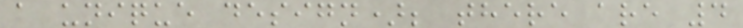a unique design); there are 4
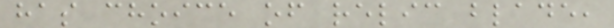has choice of relic blade,
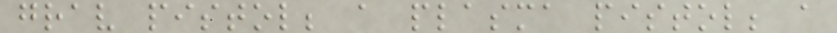grav pistol; a plasma pistol; a
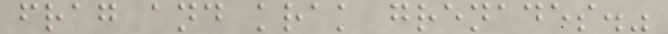frag and krak grenades."
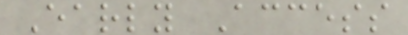Early Access
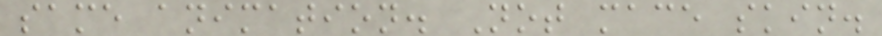same animation. Not mace skin.
